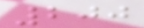200
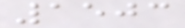1503
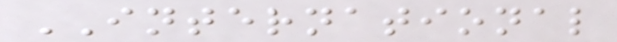INTERNATIONAL
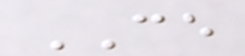CE
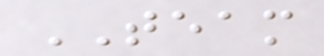TEAM
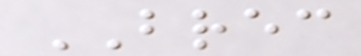BREC
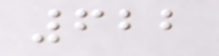622
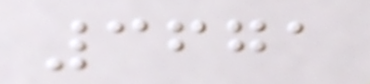3671
